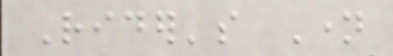Rider's Name
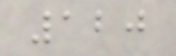120
